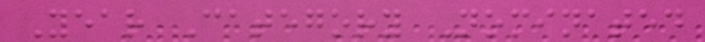Year Category Nominated
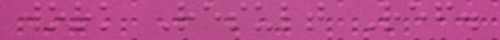work Result Ref.
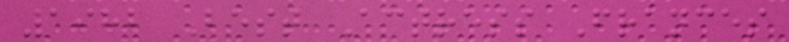1982 Best Actress Frances
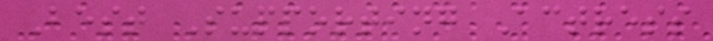Best Supporting Actress
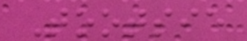Tootsie
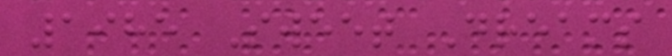1985 Sweet Dreams
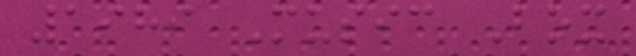1989 Music Box
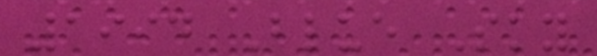1994 Blue Sky
